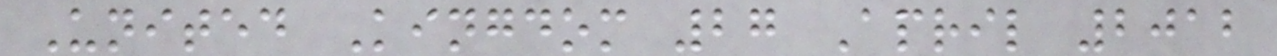United Kingdom 27 April 2012
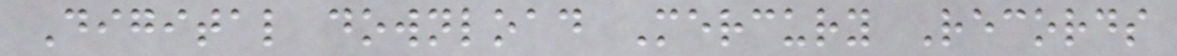Digital download Mercury Records
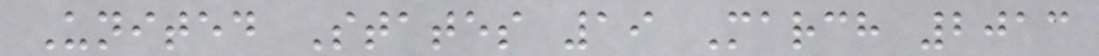United States 19 March 2013
